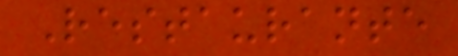Restaurante
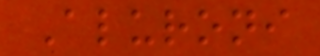Aluroni
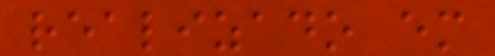realizado em
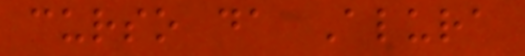curso da Alura
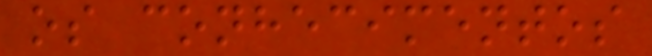os conhecimentos
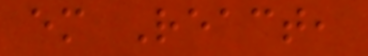em React,
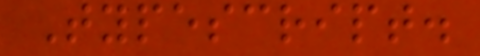Typescript.
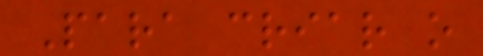Para criar o
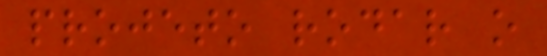projeto rodar o
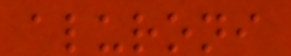aluroni
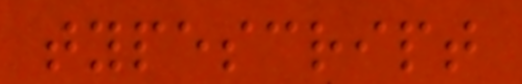typescript
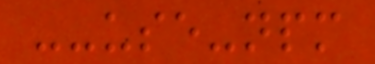--use-npm
